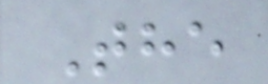The
